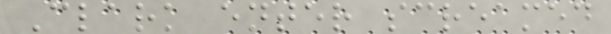Clark enter screamed
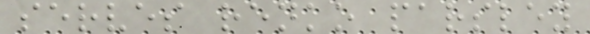serves renko parsley
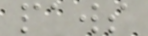paws
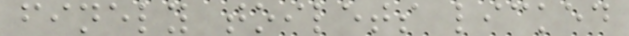finely toilets licked
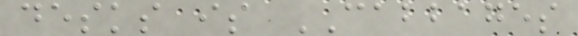desks is CABBAGES
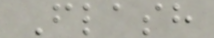Flash
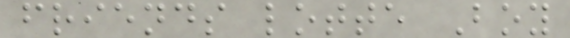friends lotte Boy
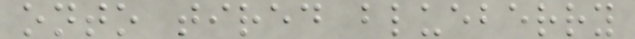onto tired blueberry
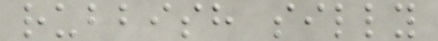rubbish silly
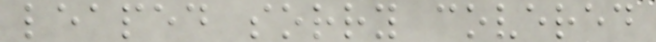leaped sorry covered
